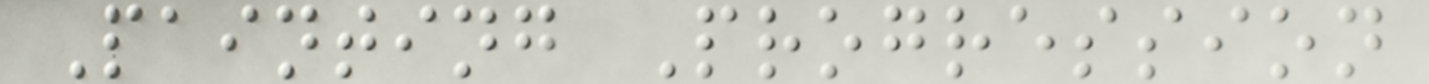Painting Progression
